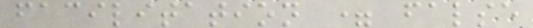facilitation = false
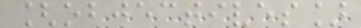[objectives]
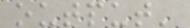output'
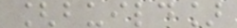[build]
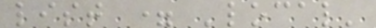list = 'local'
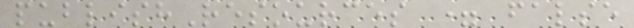publishResources = false
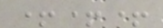+++
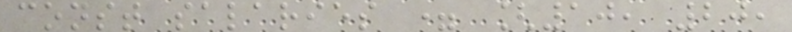const salaries = [10, 20,
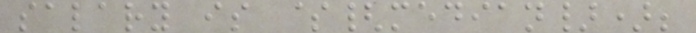salary is ${median});
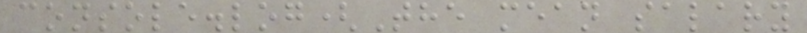console.log(The mean salary
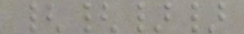{{}}
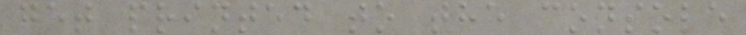get printed to the console
